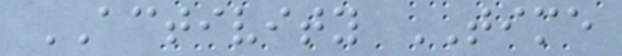ACTIVITY TIME
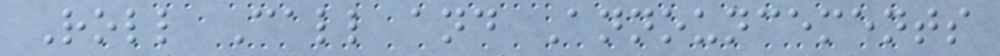Roll Call and Announcements
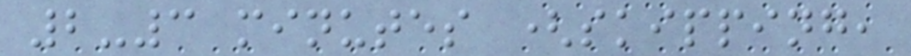2-3 minutes (skipping,
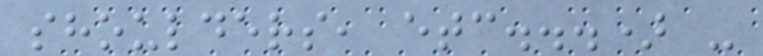shoulders, etc...) -
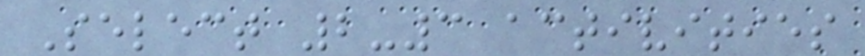Select 2-3 activities
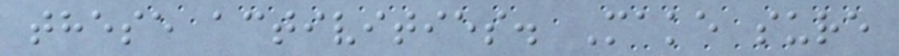these activities. Make sure
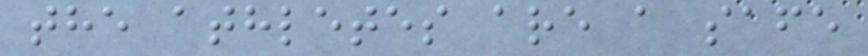the athletes are a safe
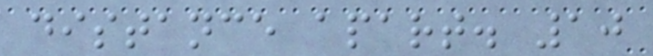distance apart. 10
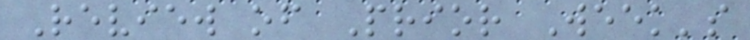Review of Prior Week's
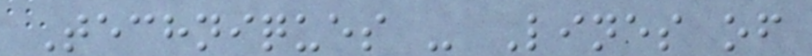Techniques - Lines of
